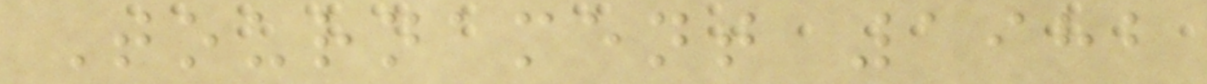Tournament 1982
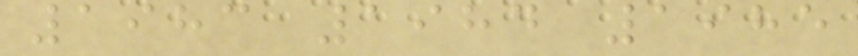1983 1984 1985
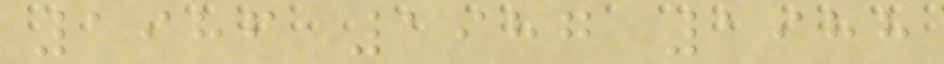1986 1987 1988
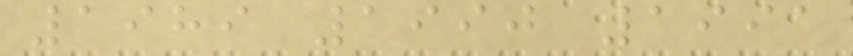1989 1990 1991
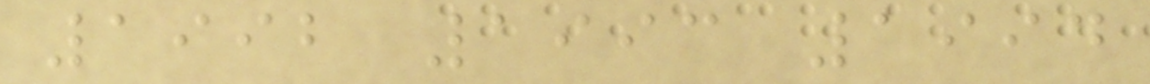1992 1993 1994
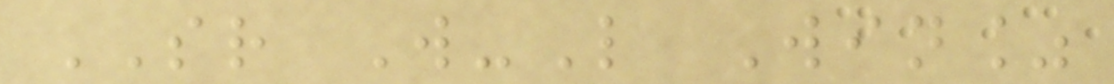SR W-L Win%
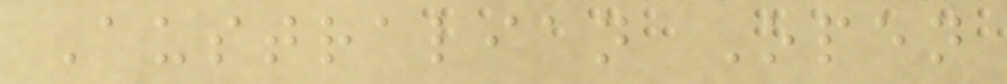Australian Open
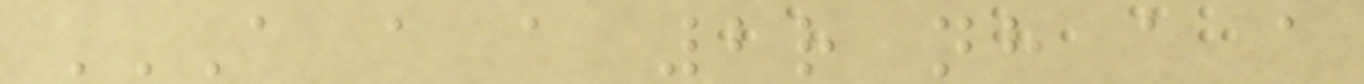A A A 2R NH A A
